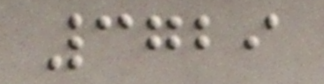3729
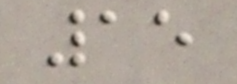15
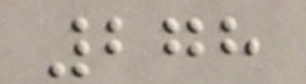278
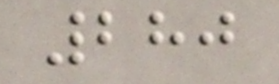280
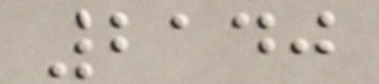2140
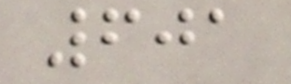601
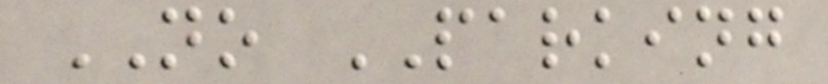NO PARKING
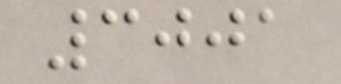3001
